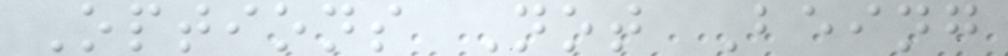Options Not Being
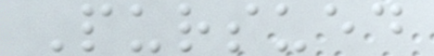Pursued
